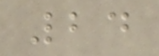24
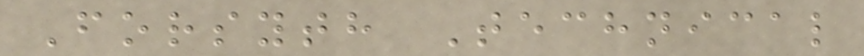Forsyth Technical
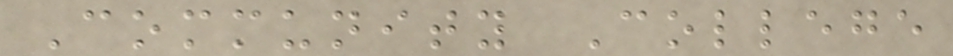Community College
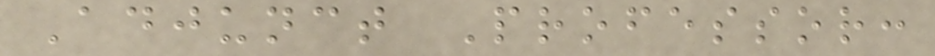Adjunct Professor:
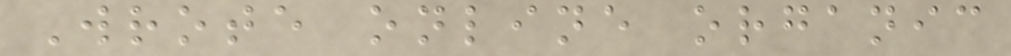Wrote online organic
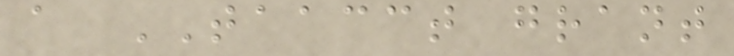a TAACCT grant
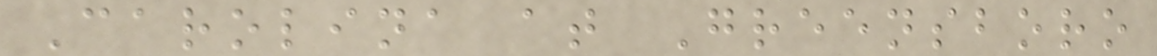Carolina at Greensboro
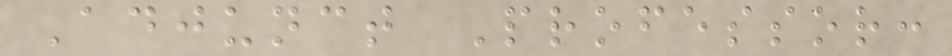Adjunct Professor:
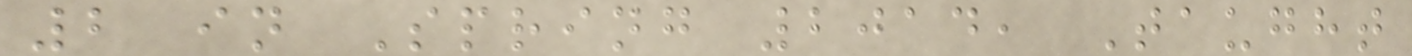2 in Spring 2014, Taught
